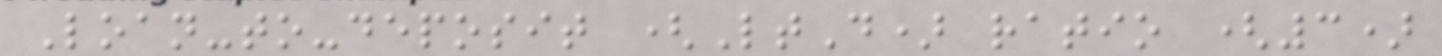Loan-to-deposit (LtD) ratio (3)
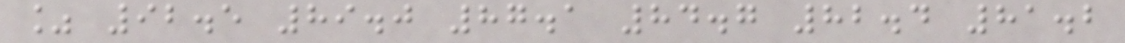% 92.5 89.0 87.1 84.7 82.4 81.2
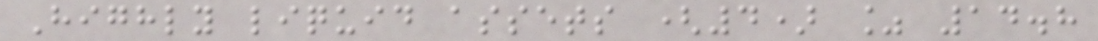Highly liquid assets (4) % 14.8
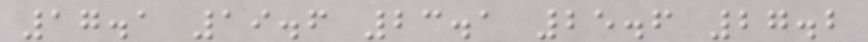17.1 19.6 23.1 25.6 27.2
